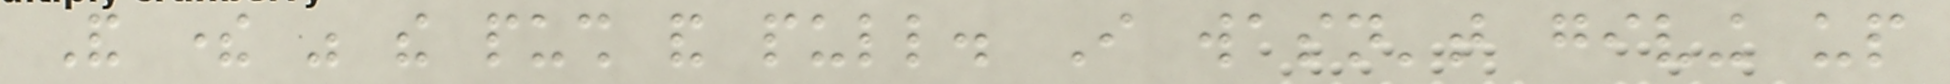And there was the push and pull. I wasn't giving up
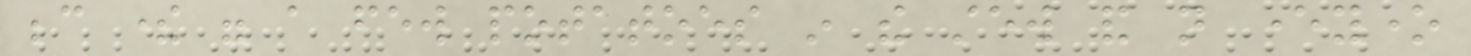because there were a few potatoes in the stew and not everyone
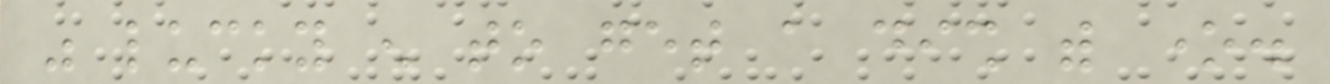was lucky enough to get a dish with one.
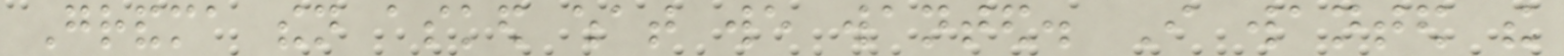Grandma then asked what we wanted. I wanted the
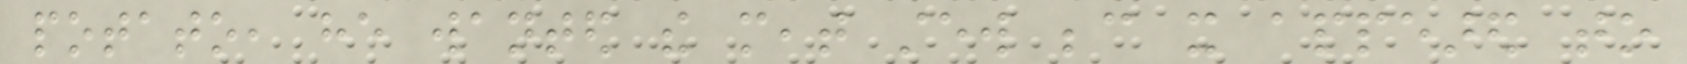potato, he wanted the meat stew because it appeared to
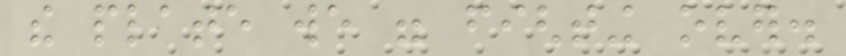the plate we were fighting over.
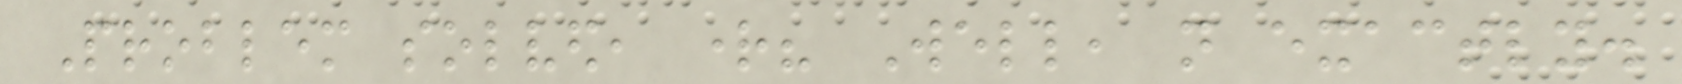Problem solved, right? Well, not exactly.
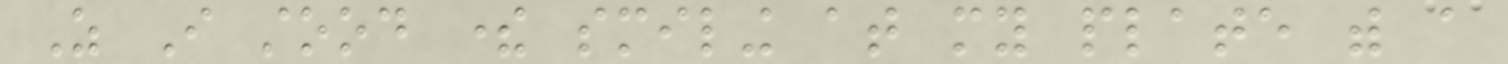As I stood there smiling at my plate with a
